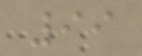99
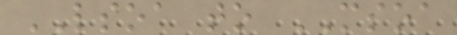LSOA to MSOA
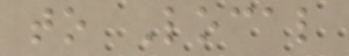to Local
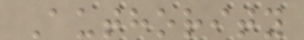Authority
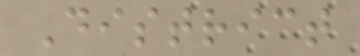District
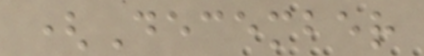(December
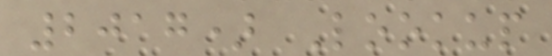2017) Lookup
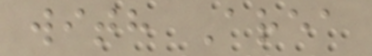with Area
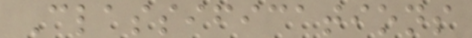Classifications
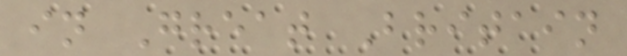in Great Britain
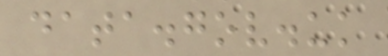data.gov.uk
